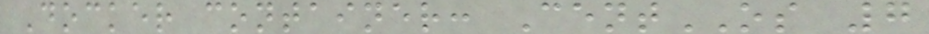Docker container: CentOS 7
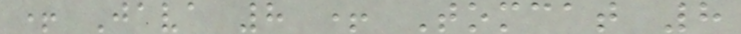+ Java 8 + Tomcat 8
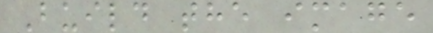Build the image
